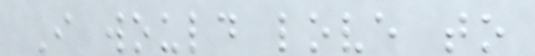I would love to
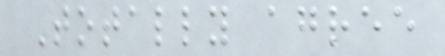Totally agree
